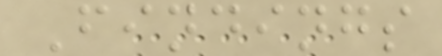Findings
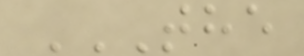THE
